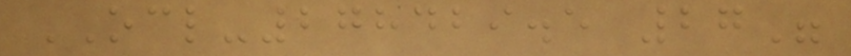OCL-278429.5 27"
